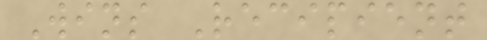Wins Recipient
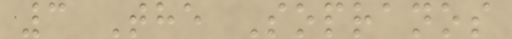3 The Sopranos
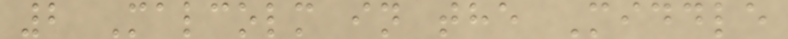2 Malcolm in the Middle
